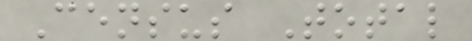Census Total
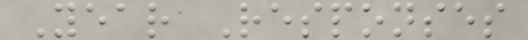Year Responses
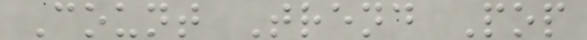Count Trend Pop
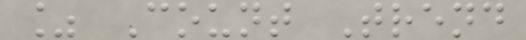% Count Trend
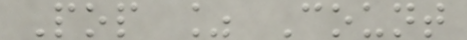Pop % Count
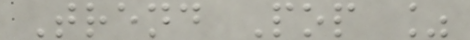Trend Pop %
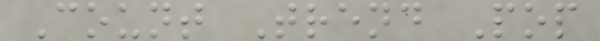Count Trend Pop
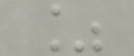%
